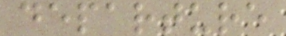departure
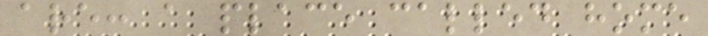are: a place called home
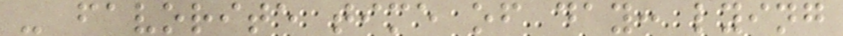- favorite time of day: lying
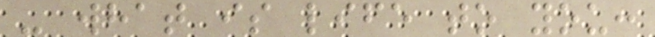- what is life to you:
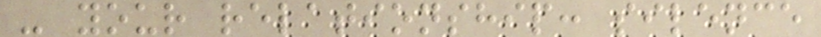- your relationship: silence
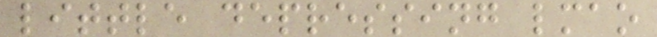little depressing lmao
